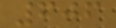606
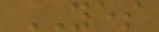YES
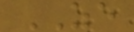ZE
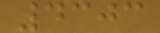4303
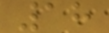18
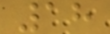18
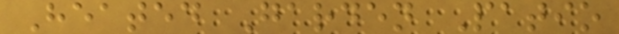Heated Garden Patio
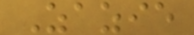Zazie
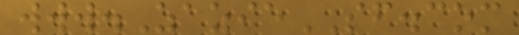www.ZazieSF.com
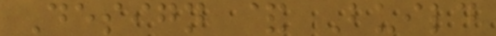Design & Build
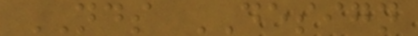NDS DESIGN
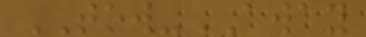TOW-AWAY
